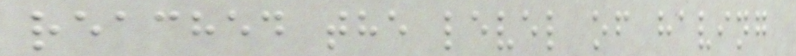reached the level of having
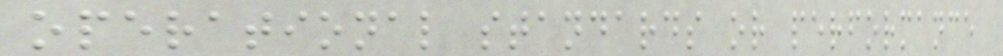operational standards or performance
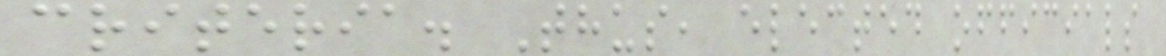criteria. Thus, elected officials
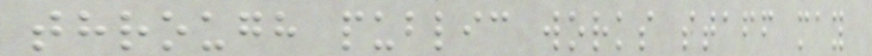through public works staff may
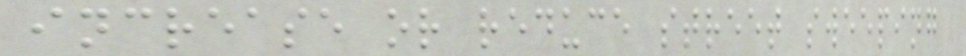increase or reduce street sweeping
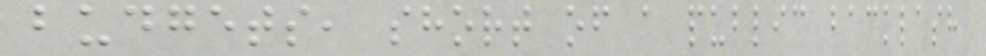budgets, short of a public backlash
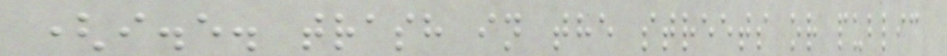(i.e. trash in the streets or public
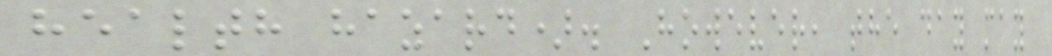health hazard). However, the day may
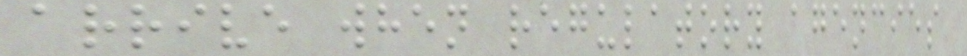arrive when regulatory agencies
